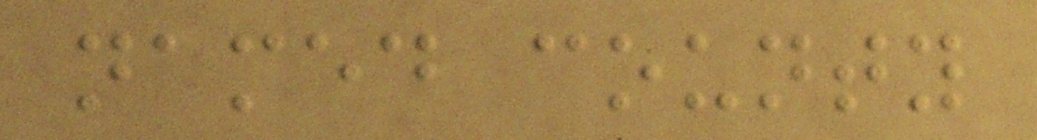named county
